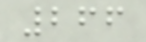266
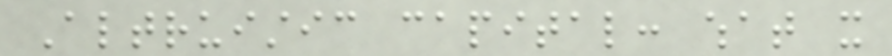Altruistic capital: what it
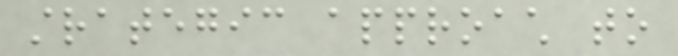strategic approach to
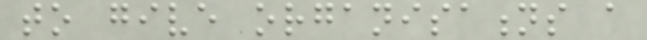to give organisations a
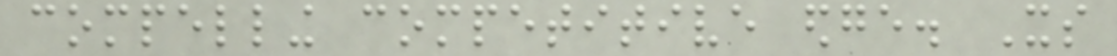compelling competitive edge. Its
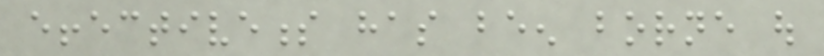effectiveness has been borne out
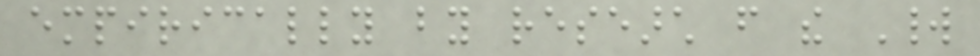empirically by research from the World
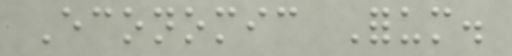Economic Forum.
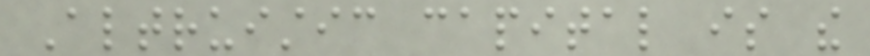Altruistic capital is the
